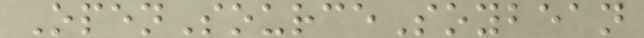OpenSourceSoybean
